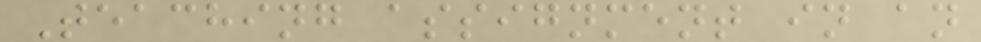Teaching assignment in an
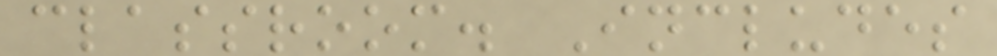classroom. Includes
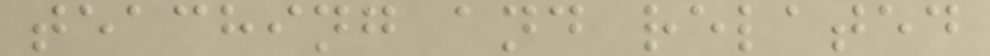teaching and related
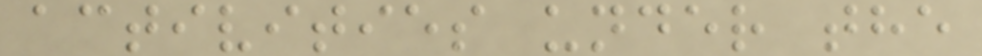activities under the
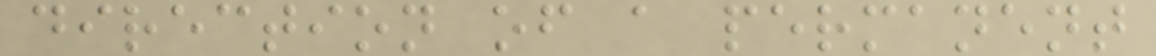direction of a permanent
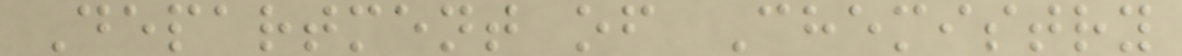Department of Chemistry
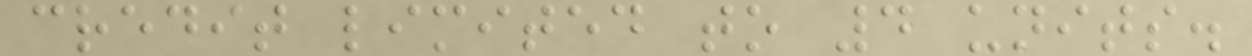credit limited to 4 units.
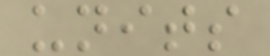units
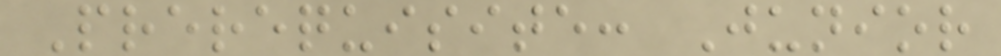Prerequisite: Junior
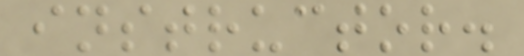instructor.
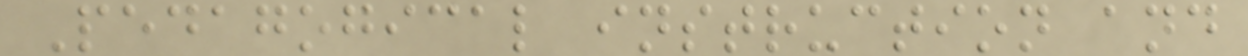Pedagogical instruction and
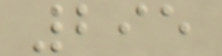295
